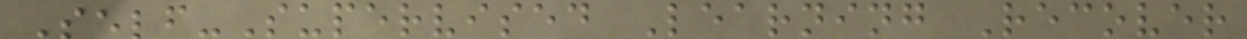Self-Supervised Learning Recover
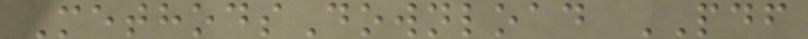MethodsDownload PDF
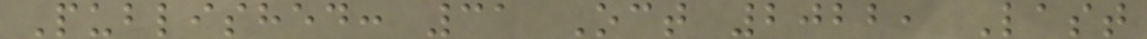Published: 31 Oct 2022, Last
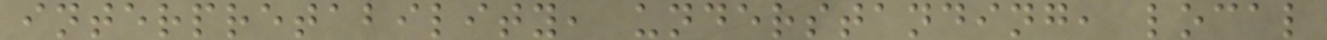interpretability, understanding, local
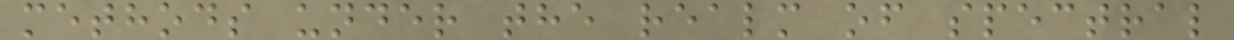methods under the realm of spectral
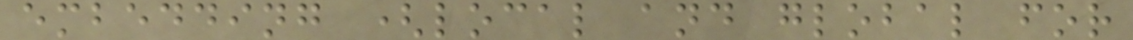embedding (local and global for
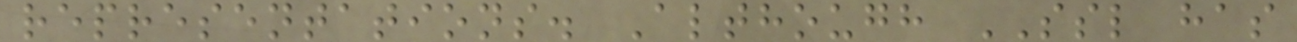representations. Although SSL has
